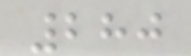280
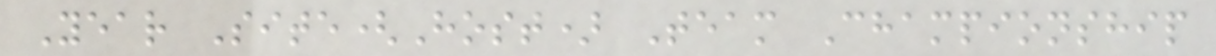Year Site(Host) Team Championship
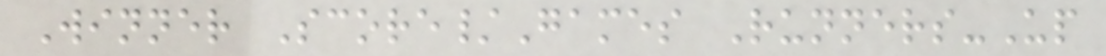Winner Score/Games Runners-Up
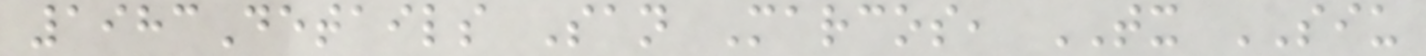1983Details San Marcos, TX SIU
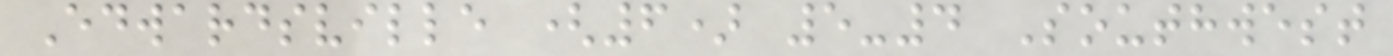Edwardsville (6) 5-4 Southwest
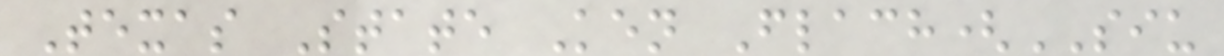Texas State Ken Flach(SIU
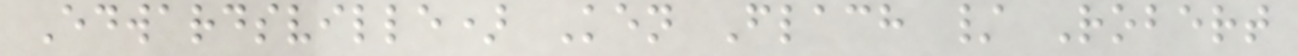Edwardsville) Ken Flach / Robert
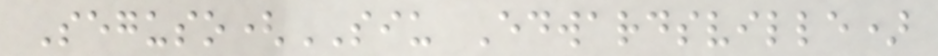Seguso(SIU Edwardsville)
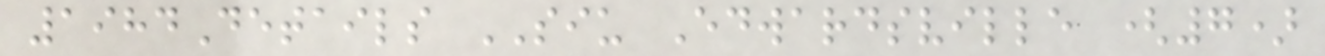1984Details SIU Edwardsville (7)
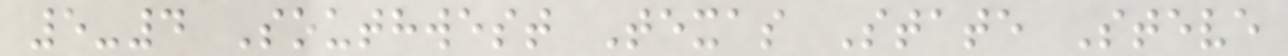5-4 Southwest Texas State Steve
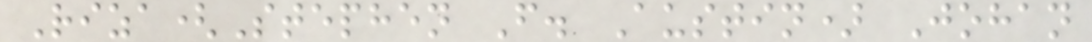Riza(Stephen F. Austin) Johan
